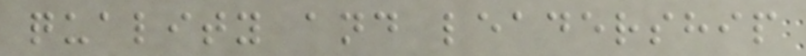quality and leadership
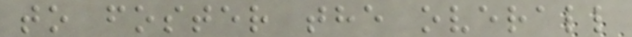to foster the overall
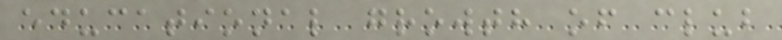educational growth of club
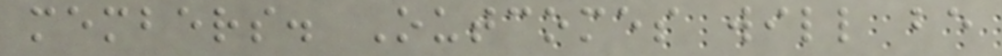members. Outcomes will be
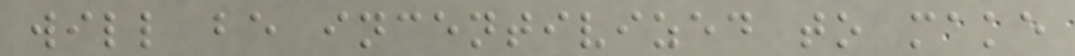will be incentivized to make
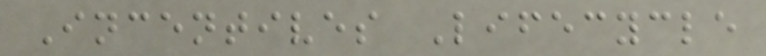Incentives Lifecycle
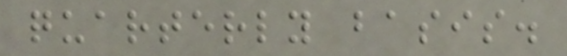quarterly basis.
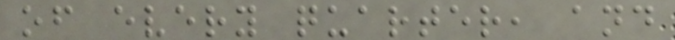of every quarter, and
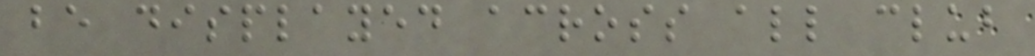be displayed across all club
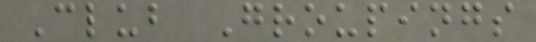Club Groupings
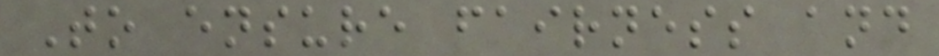To ensure fairness and
